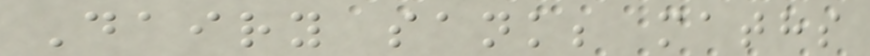Dairy sank; maths
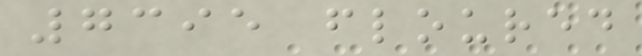7395 floured
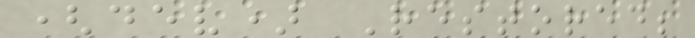(dev) Restored;
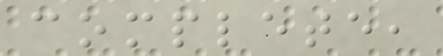complete,
